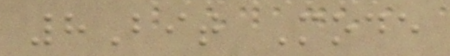8Bit Mode
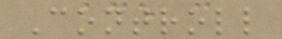Controll
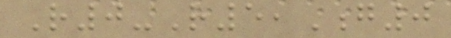R0-R5,G0
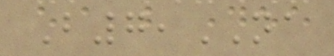B7,NA
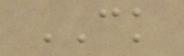CK
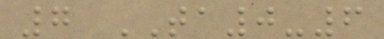7 TA0-6
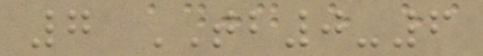7 TB0-6
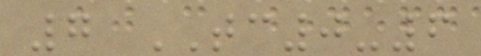7 TC0-6
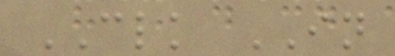CLK IN
